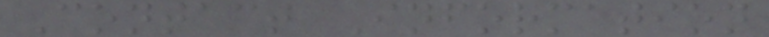Contact Information
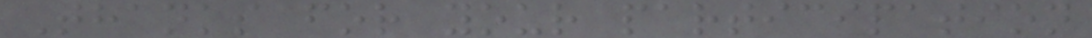Thanks for your participation
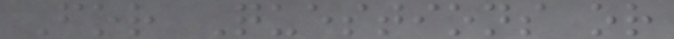For Questions or
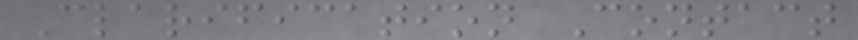Clarification Contact
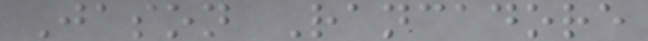Jason Rancadore
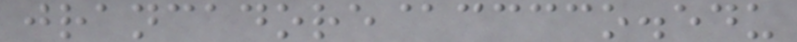jrancadore@cccco.edu
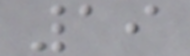19
